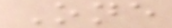One
